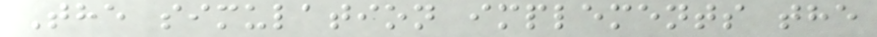The simulation implements the
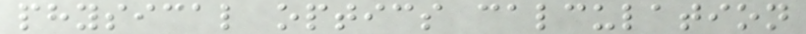physical optics calculation
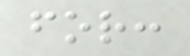for:
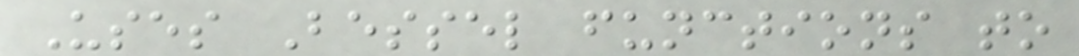Uses Bessel functions to
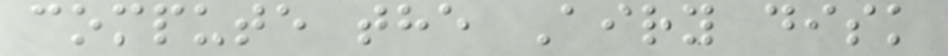compute the Airy disk
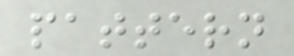pattern
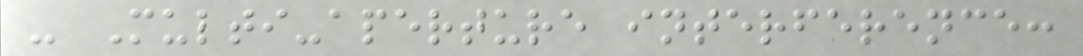- Multi-aperture interference:
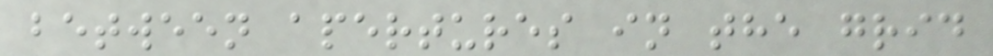between apertures in the grid
